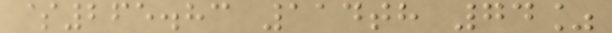$265.83 114th 74%
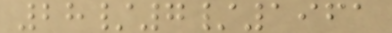28/7/1961
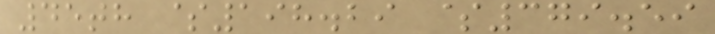45th $198.29 $379.59
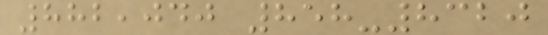882,040 858-8320
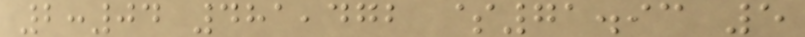2:04 481,472 $71.93 5
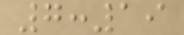7:19
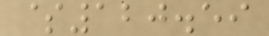$120.59
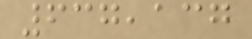637,137
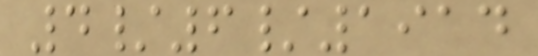4/6/1914
